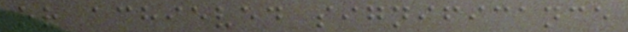or achieved significance
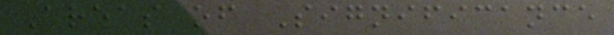Areas of Significance
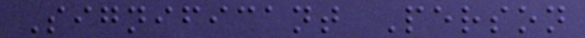Significant Person
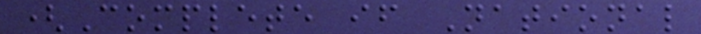(Complete if National
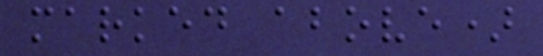marked above)
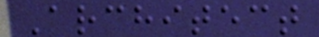Architect
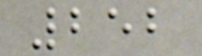252
